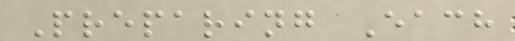Preparing Each
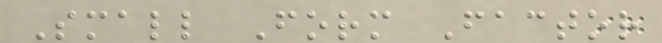Small Form Factor
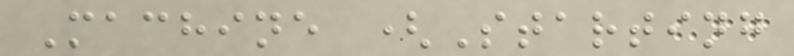Machine (Starting
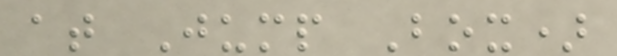at Jump Box)
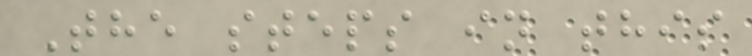The steps in this
